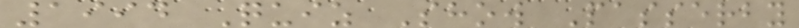1994 Quiz Show Passerby
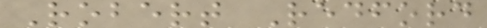Robert Redford
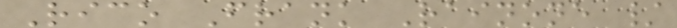Rico Frank Rainone /
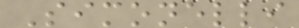Simonelli
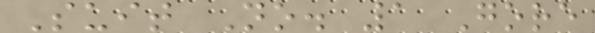Suit No. 1 Gore
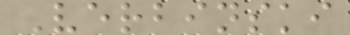Verbinski
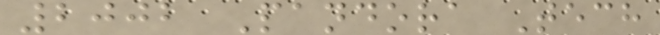2002 Pandora Tech
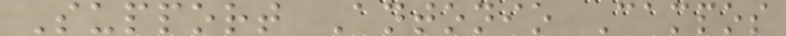Support Antonio Campos
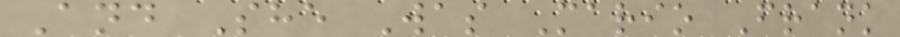And She Was Mario Frank
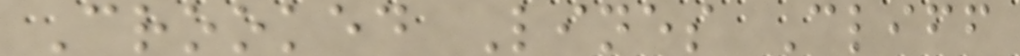Crooked Lines Cliff
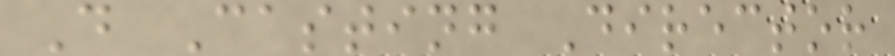D Casting Director
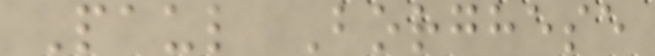Paul Borghese
